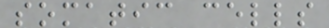somatic cells
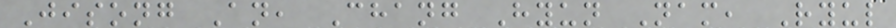Jisong An, Chang Hyun Nam, Ryul
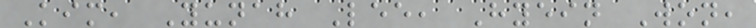Kim, Yunah Lee, Hyein Won,
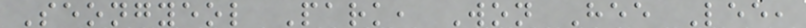Seongyeol Park, Won Hee Lee,
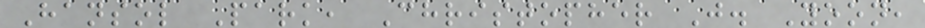Hansol Park, Christopher J. Yoon,
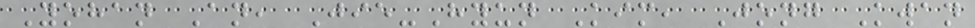Yohan An, Jie-Hyun Kim, Jong Kwan
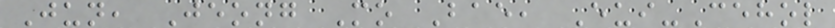Jun, Jeong Mo Bae, Eui-Cehol
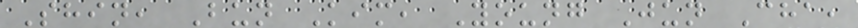Shin, Bun Kim, Young Jun Cha,
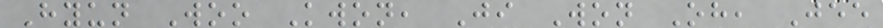Hyun Woo Kwon, Ji Won Oh, Jee
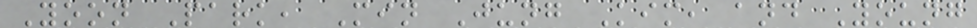Yoon Park, Min Jung Kim, and Young
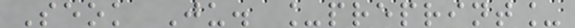Seok Ju. _preprint_
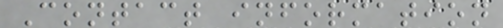Contact information
